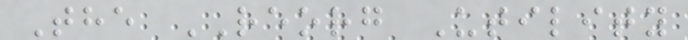The REORG Utility
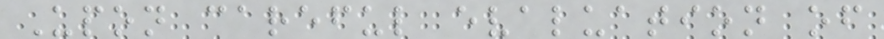Upon careful evaluation of
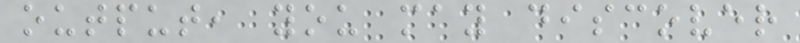output, you may discover
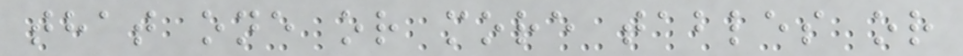that one or more tables or
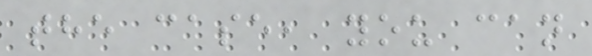the case, you can
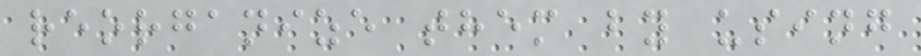reorganize them by using
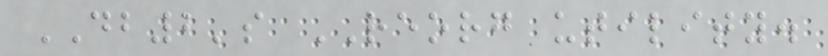DB2's REORG utility.
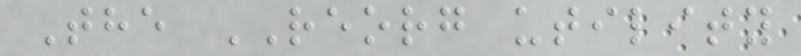The REORG utility
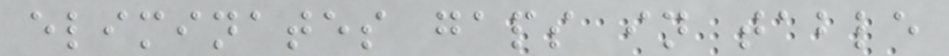eliminates gaps in table
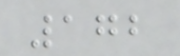172
